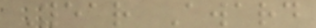Year Award
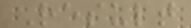Result
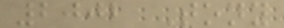2002 Tony
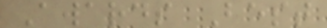Awards Best
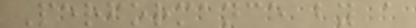Performance by a
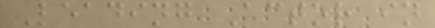Leading Actor in
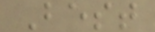Best
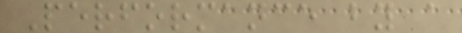Performance by a
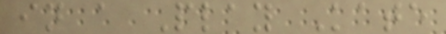in a Play Kate
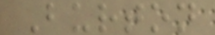Burton
